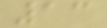13
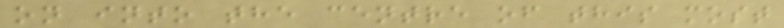on into the centre of this most
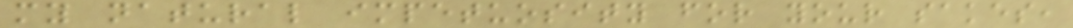my natural impetuosity for your sakes,
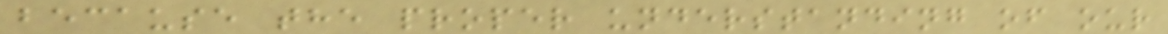because the proper understanding of our
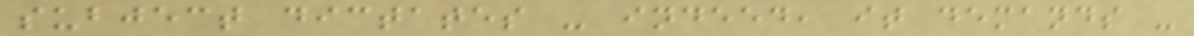subject dictates - indeed, it demands -
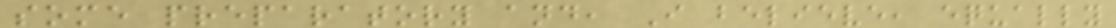some preparatory and, I believe, equally
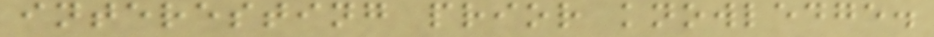interesting prior knowledge.
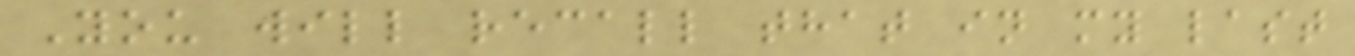You will recall that in my last
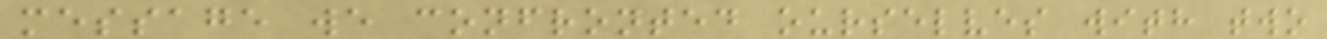message we confronted ourselves with two
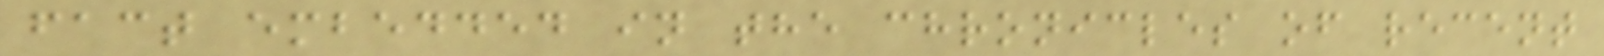fact embedded in the chronicles of recent
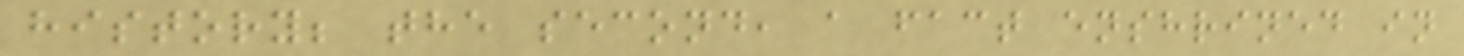history; the second, a fact enshrined in
